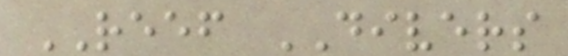REEF DIVERS
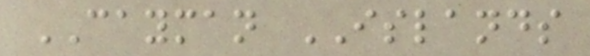CAYMAN ISLANDS
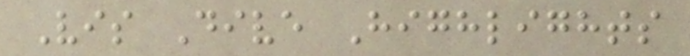Vis Dive Highlights
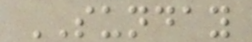SUNDAY
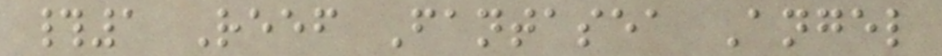#1 Reef Fantasea Angel
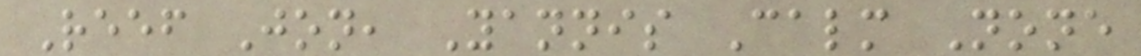Reef Jon, Yannis Calm None
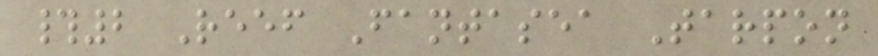#2 Reef Fantasea Tarpon
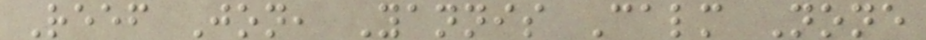Reef Jon, Yannis Calm None
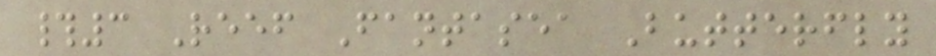#3 Reef Fantasea Butterfly
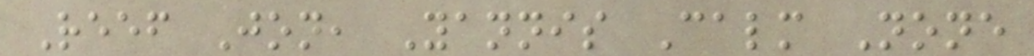Reef Jon, Yannis Calm None
